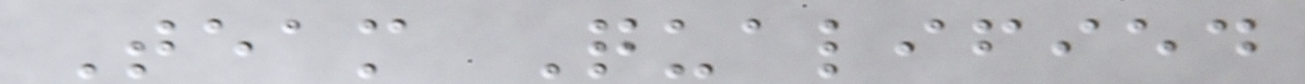Team Qualified
